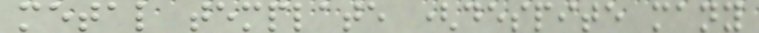metal template (despite many
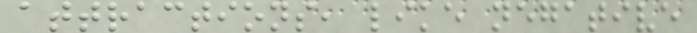attractions, like negative
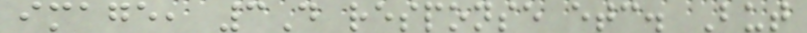image, 3D response etc. But
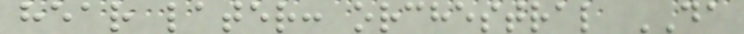hear later: orchestral DA
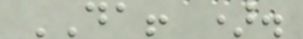DA! ).
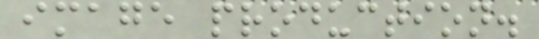image production.
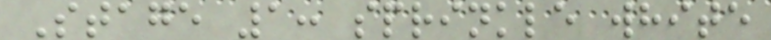Stage 1: sprinkle white
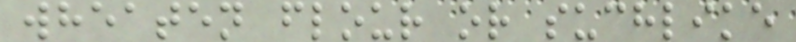wheaten flour or suchlike
